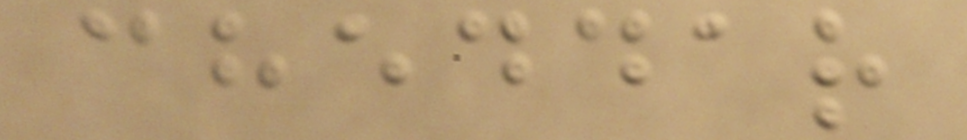cheddar
